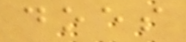does
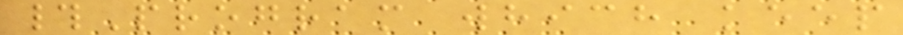#Program which keep
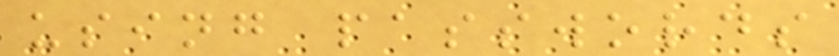using passwords
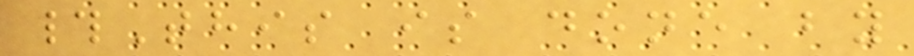#This is done by
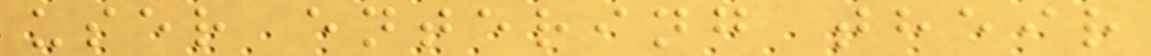user entering their
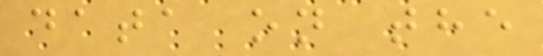data on the
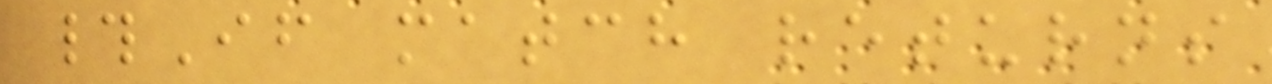#If match returns
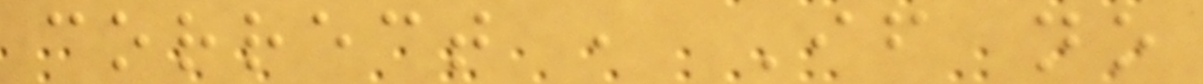correct , If no
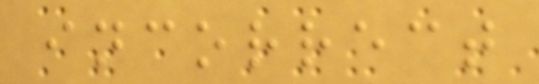incorrect
